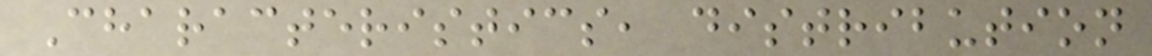Characteristics, distribution
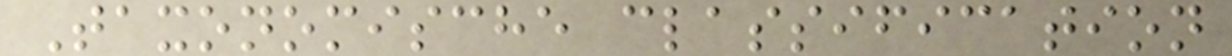Taxonomische classification
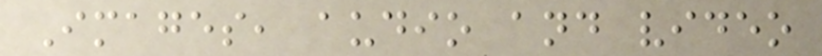Images, audio and video
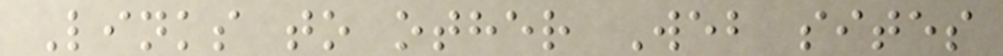Links to other Web sites
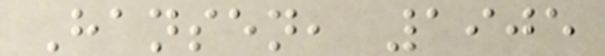Hansen, 1905
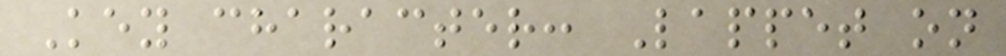Key character: Lappet on
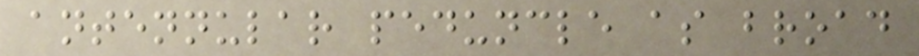antennular peduncle as broad
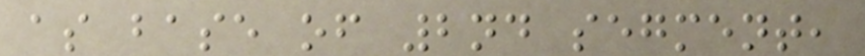as base of 2nd segment,
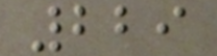229
